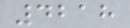4218
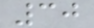30
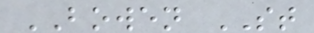BOWEN ST
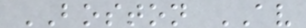BOSTON AV
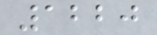1220
